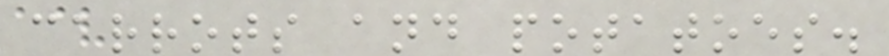carrots and potatoes.
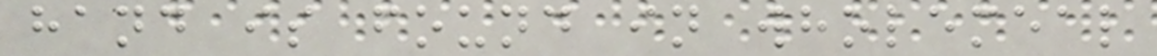hand is found in wholemeal
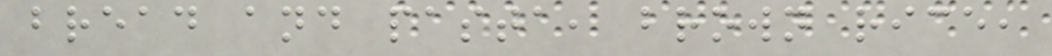bread and pasta, brown rice,
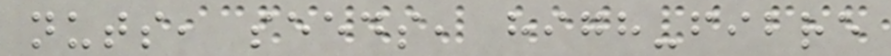nuts, seeds, high-fibre
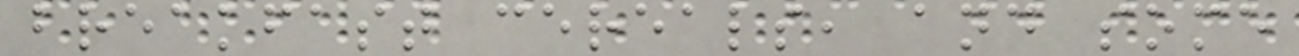breakfast cereals, and some
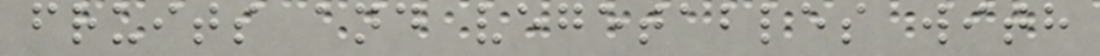fruits and vegetables with
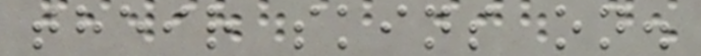their skins on.
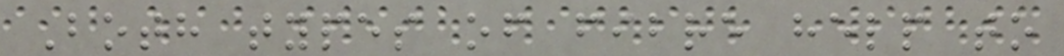Both types of fibre help to
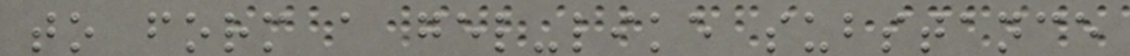to form a gel-like substance
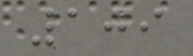109
